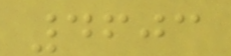4603
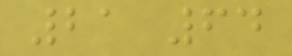21 64
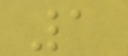1
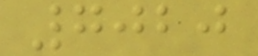7020
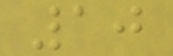10
